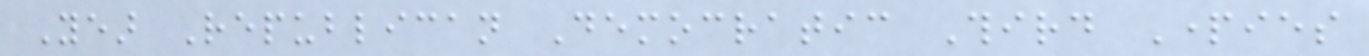Year Republican Democratic Third Parties
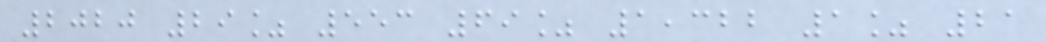2020 29% 553 69% 1,322 1% 21
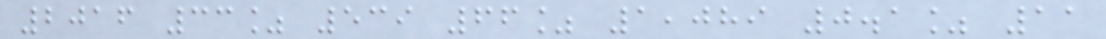2016 33% 539 66% 1,089 0.1% 11
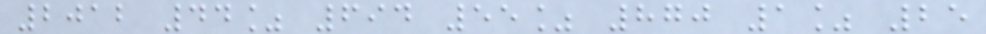2012 44% 694 55% 870 1% 25
